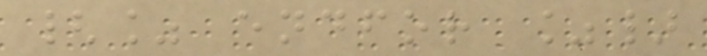{% endfor %}
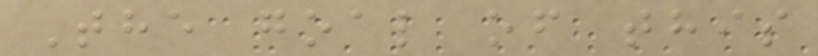The goal of this
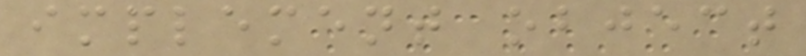implement object
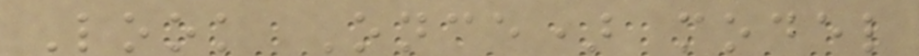Look Once) model
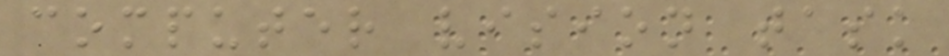computer vision task
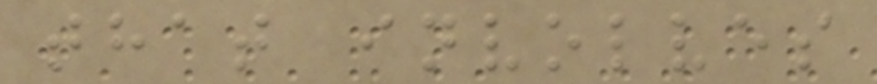that involves
